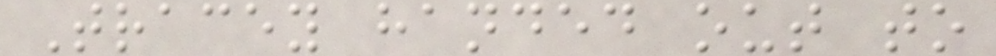Tracey handed out to
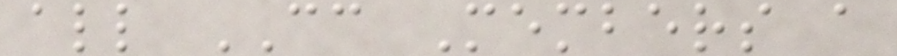all CC Members a
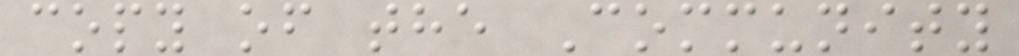copy of the Community
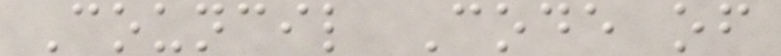Council Code of
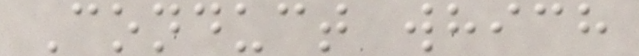Conduct which
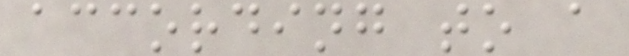according to a
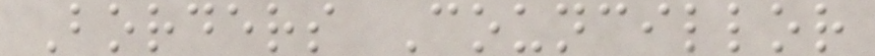Borders Councillor
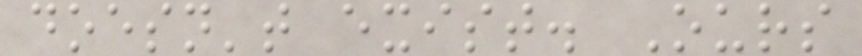doesn't exist. Ours
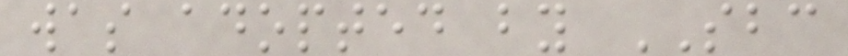was adopted by SBC
